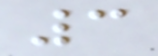3
